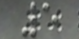5
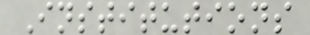Institutions
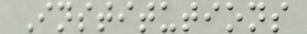Institutions
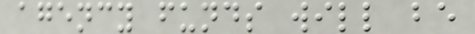agency funds will be
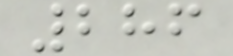286
